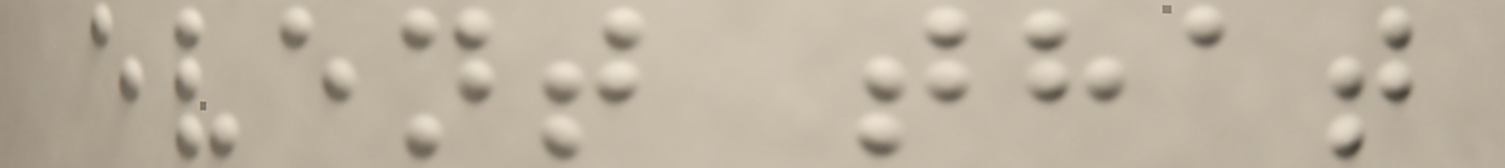event that
